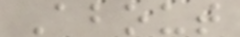About
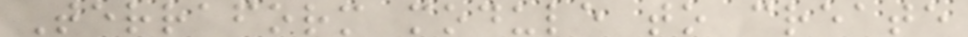Terraform module to create
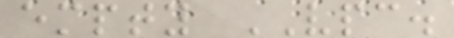empty VPC.
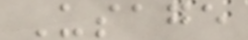Usage
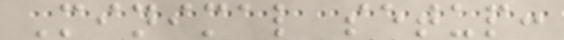Minimal setup:
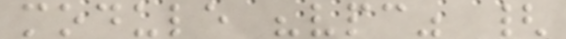module "vpc" {
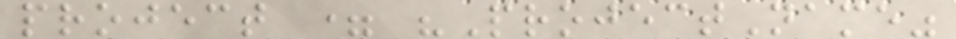project = "ProjectName"
